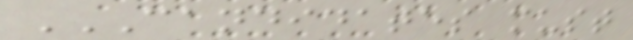CANDIDATES MUST
